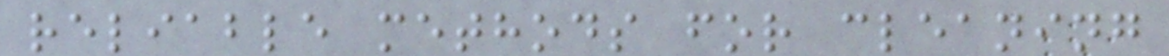reliable methods for cleaning
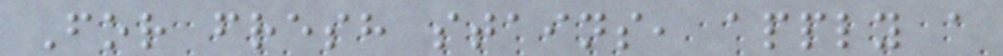For fresh stains, apply a
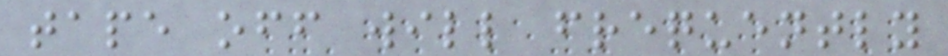tape off will frequently
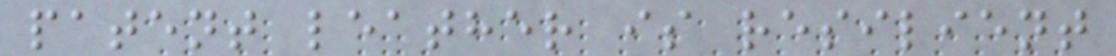patent leather is resilient
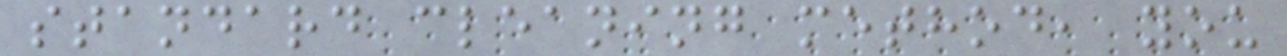standard cleaning method, you
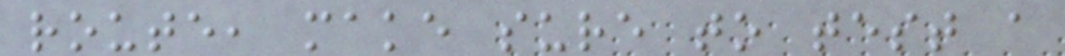route, make sure to test a
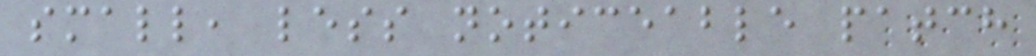small, less noticeable patch
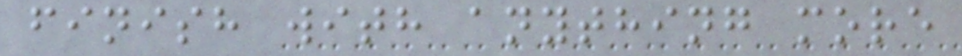finish with anything more
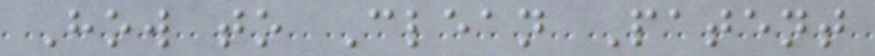How to Clean Patent
